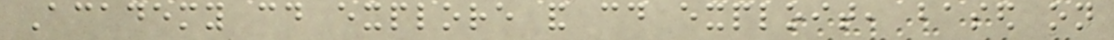Academy could explore and could exploit, based on
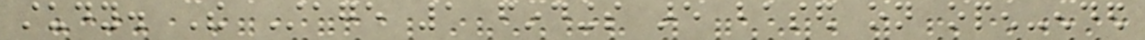study. The Stage 1 findings are based on open-ended
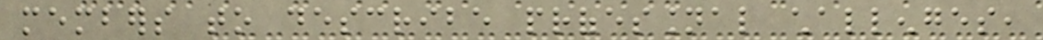members to describe professional challenges,
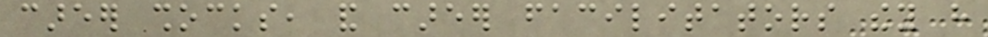career shocks, and career facilitators they have
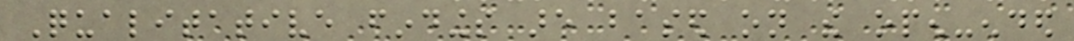Qualitative findings are based on the open-ended
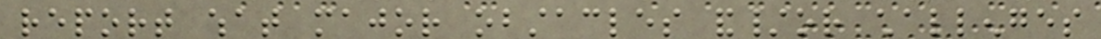report what major obstacles and/or challenges
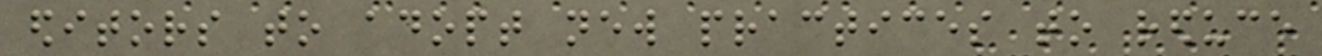editors to adopt new practices to reduce
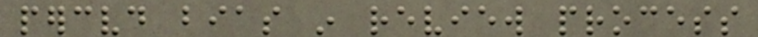perceived bias in review process
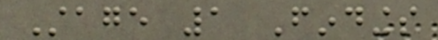Stage 1 Findings
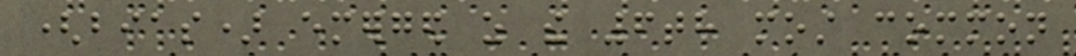(bias) emerged as the 6th most common
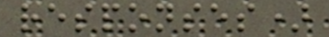responses)
